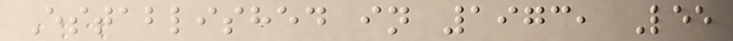Established in 1973, Lee
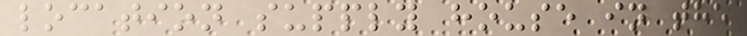location supply house in the
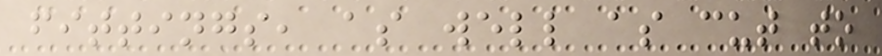fittings, as well as cut to
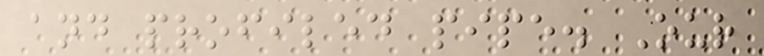and profiled pipe. Our
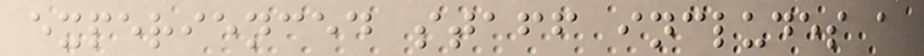experienced staff includes a
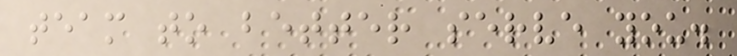team to better serve you.
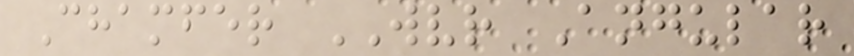Chamfer WVR Angular
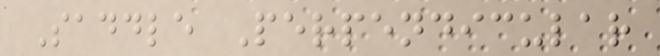Saddle Perpendicular
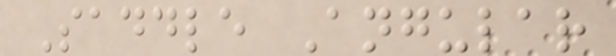Saddle Angular
